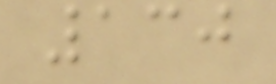130
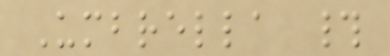Umbrella #
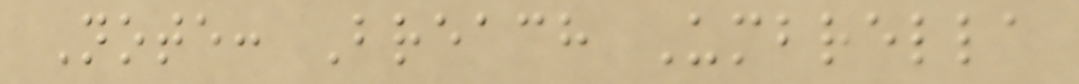Note: Breach Umbrella
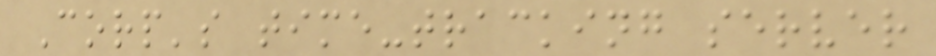Corp's time-tracking server
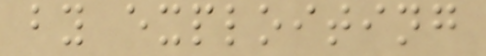by exploiting
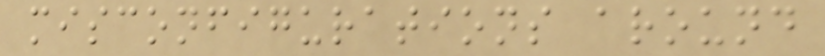misconfigurations around
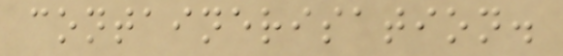containerisation.
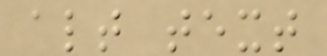alt text
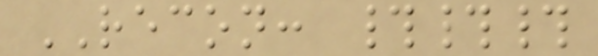RECON: ###
